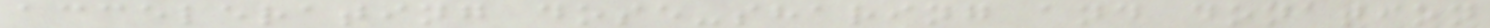accelerating dose-sharing and donation
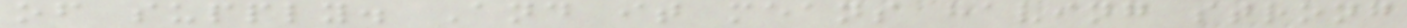of supply. And it means having strong
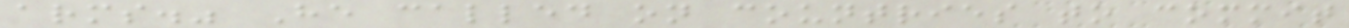arms." He called on countries to commit
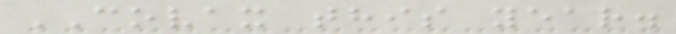COVAX this year.
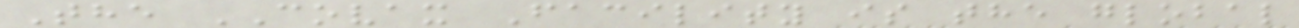The COVAX Facility is the global
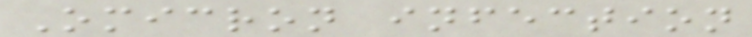Omicron infection
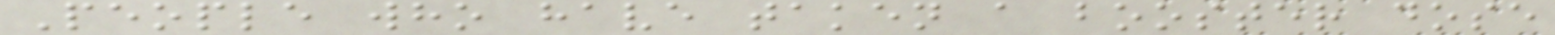People who have taken a booster dose
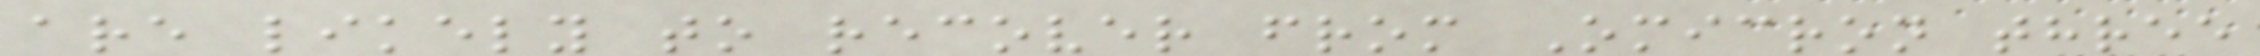are likely to recover from Omicron three
